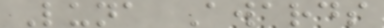Luna Awards
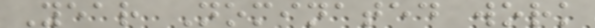Year Nominated work
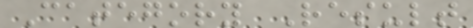Category Result
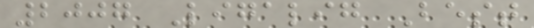2007 Ligalig Best
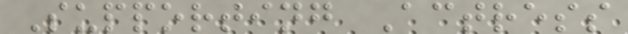Supporting Actress
